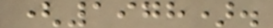(1978).
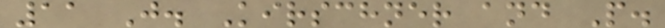11 J. Kirschner and P.
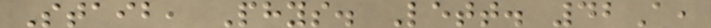Staib, Phys. Lett. 42A,
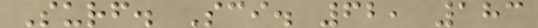Surf. Sci. 62, 183
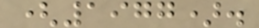(1977).
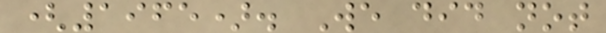(1965). We did not
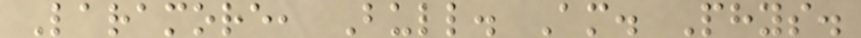Laramore, Bull. Am. Phys.
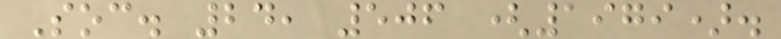Soc. 24, 506 (1979).
